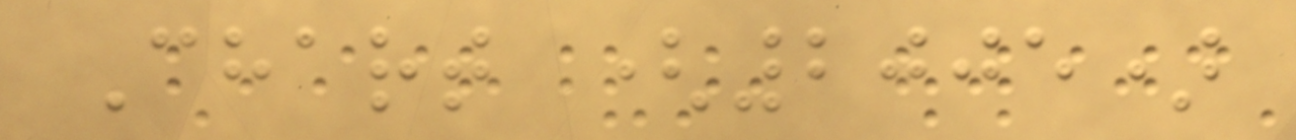Chart (2005)
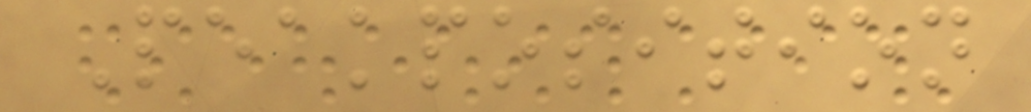Peakposition
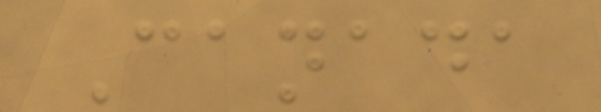Canada
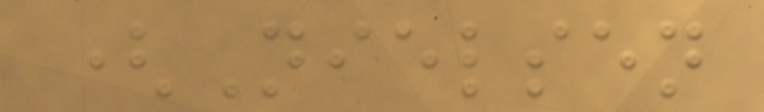(Nielsen
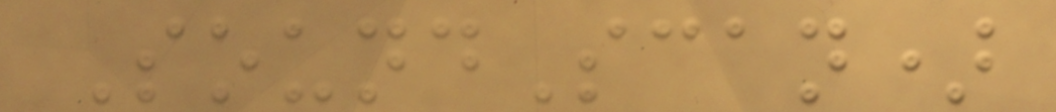SoundScan)
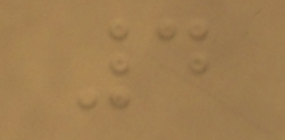4
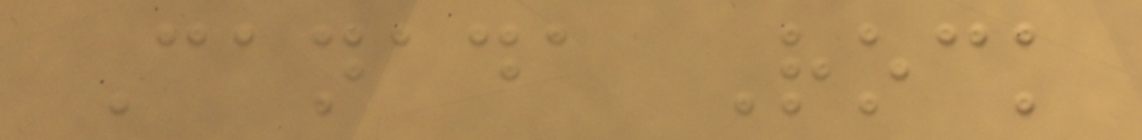Canada Rock
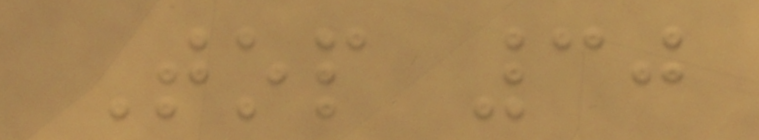Top 30
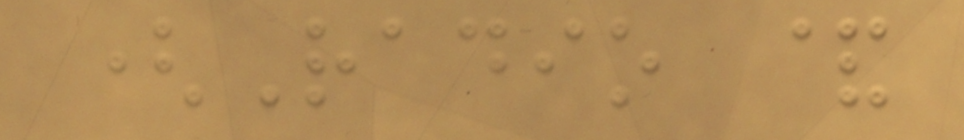(Radio &
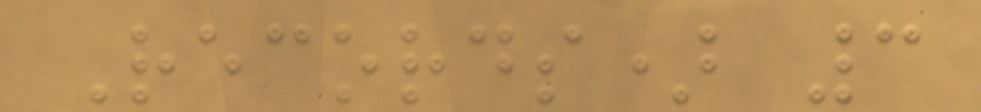Records) 3
